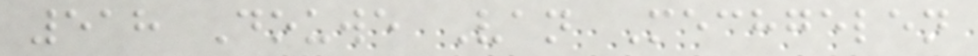518 Douwe Van Mechgelen
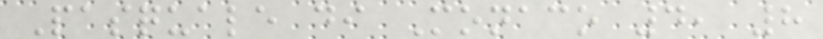Pasquale di Monaco 4, 8
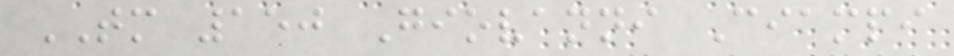TM 150 Giovanni Ciampi
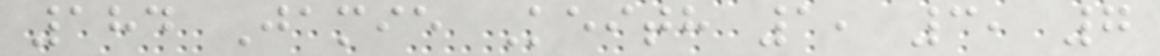184 Jamie Keith 1, 3, 7
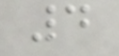4
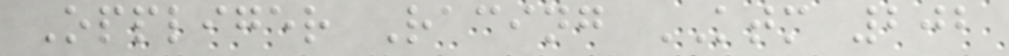Oppliger Racing KTM 202
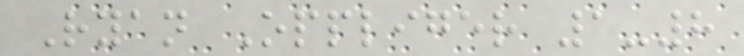Ryan Oppliger 1-8
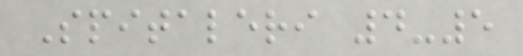Spitaleri 4-5
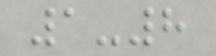1-8
